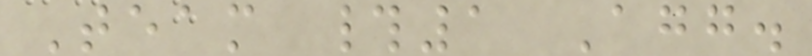Team #1 Agg.
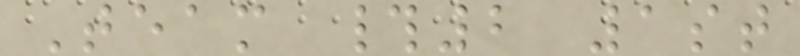Team #2 1st
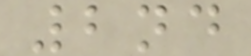2nd
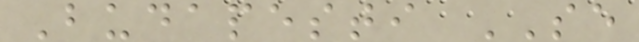Budapesti SE
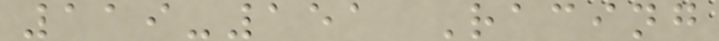119-151 Racing
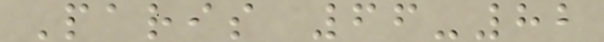Paris 66-82
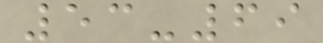53-69
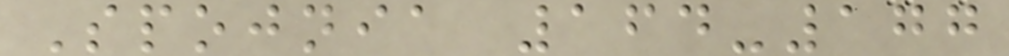Spojnia 164-177
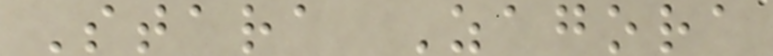Stara Zagora
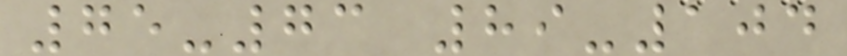75-73 89-104
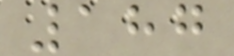187
